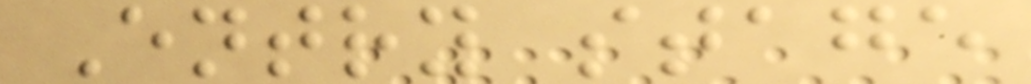Entry stage
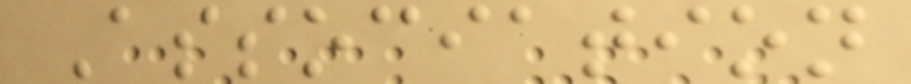Association
